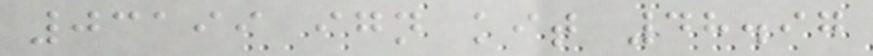03199 ign kit 48.97
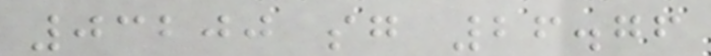03200 sg 26.76
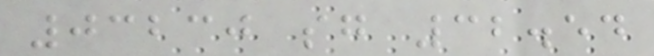03230 sg 32.54
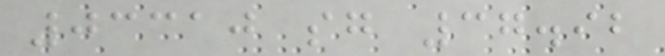03310 sg 37.92
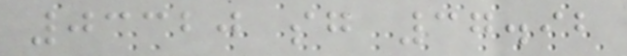03320 sg 37.92
